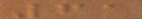61
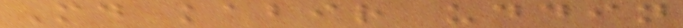Md kabir uddin
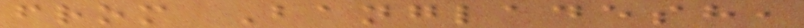from Bangladesh,
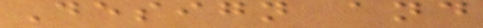Design and
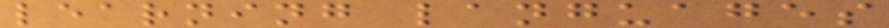learning languages
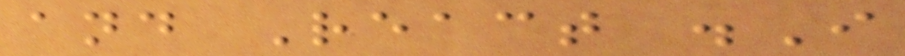and React .I
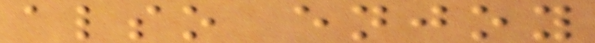also enjoy
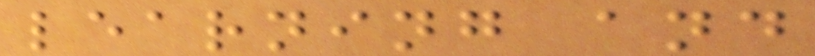learning and
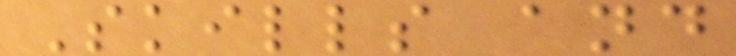Skills and
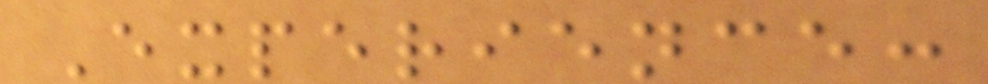Experience:
